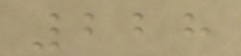228
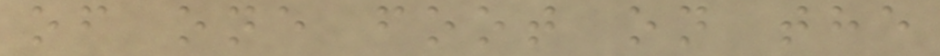of one foot on the
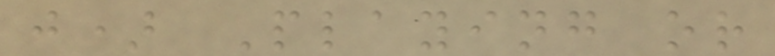j) Playing or
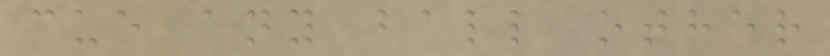cue any ball other
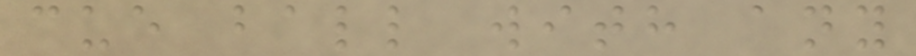cue ball with any
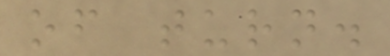of turn.
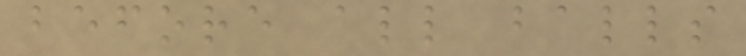before all balls
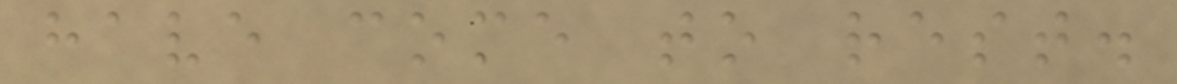have come to rest.
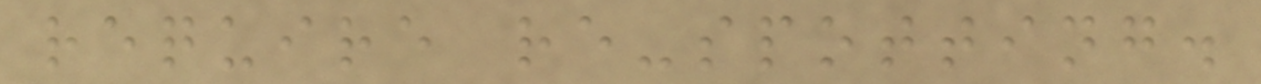require re-spotting.
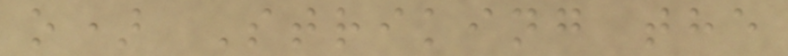o) Striking the
